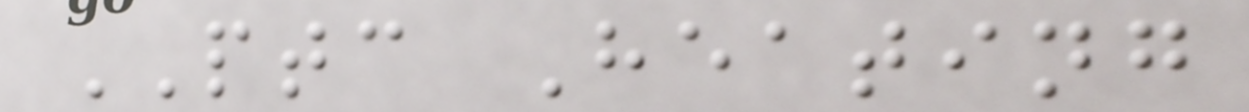PTC Heating
